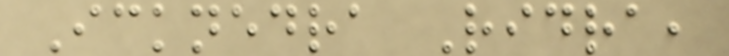Icknedra Ridra,
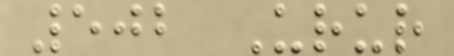502 Urur
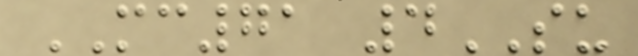MC71 4SU
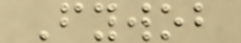Fywob
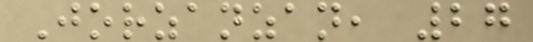Jorzanzan, 27
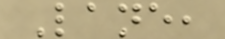Lane,
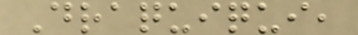Draquiqui,
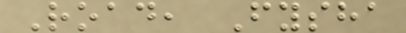Road, Fysha
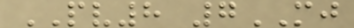PV8 7MJ
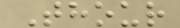Thour
